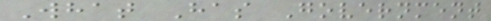What Has Government
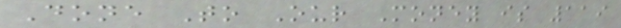Done To Our Money is 119
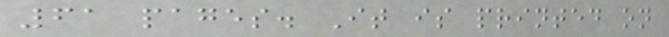61 pages. It is printed on
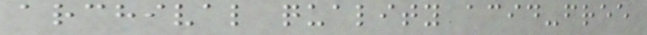archival quality acid-free
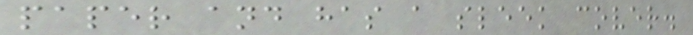paper and has a sleek cover.
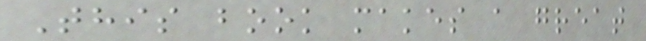This book makes a great
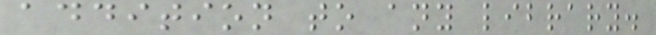addition to any library.
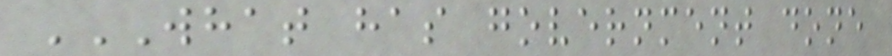WHAT HAS GOVERNMENT DONE
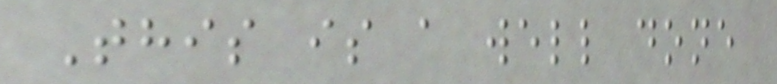This is a well done
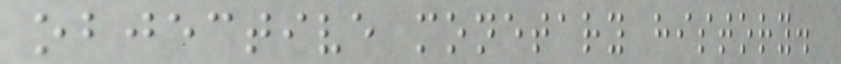objective monetary history.
